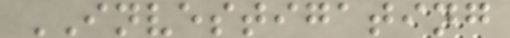INVESTIGATING
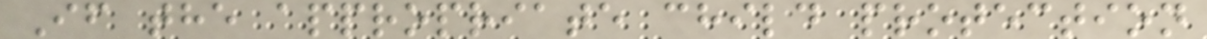If the appropriate child protection
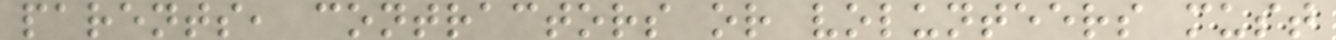parents, contractors or volunteers must
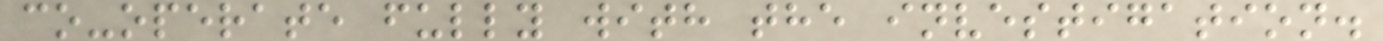co-operate fully with the investigation.
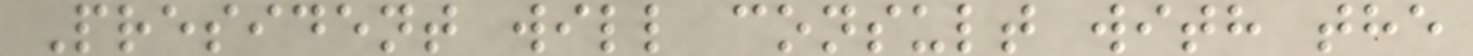President will consult with the
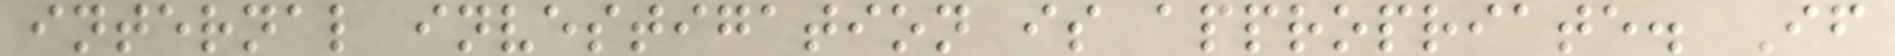internal investigation is appropriate. If
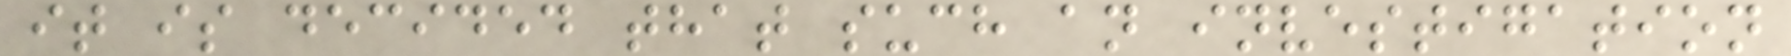it is decided that such an investigation
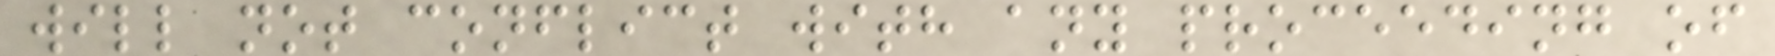will not conflict with any proceeding of
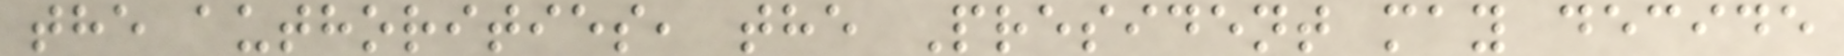the authorities, the President may decide
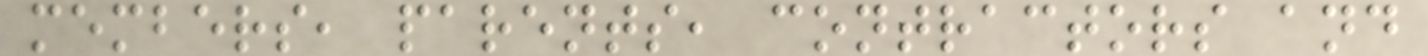members, parents, contractors and
